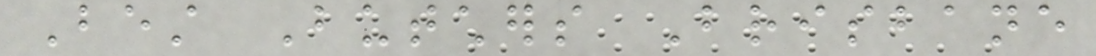Best Butchers Brisbane
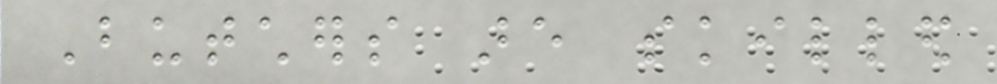Butchers are skilled
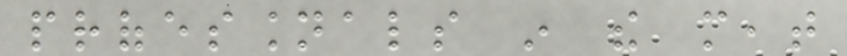professionals in the meat
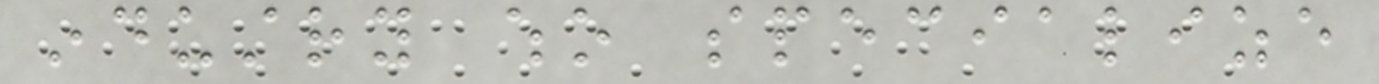industry who specialize
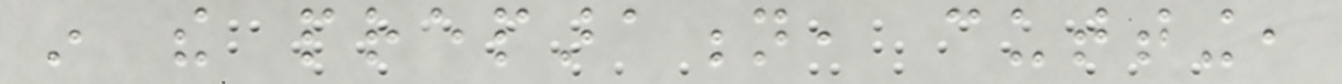in the preparation, cutting,
